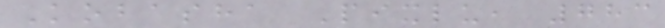Kobasha Pixlu, 783
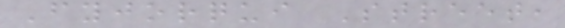Fyjorqui Street,
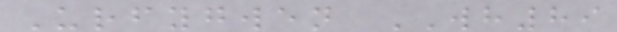Urfygwen WH89
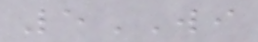5WI
